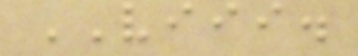VIII.
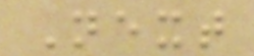Next
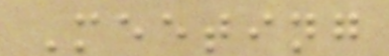Meeting
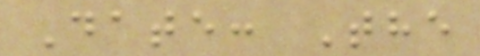Date: The
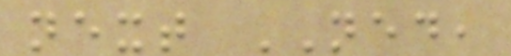next NED,
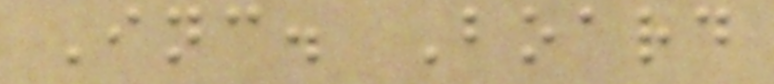Inc. Board
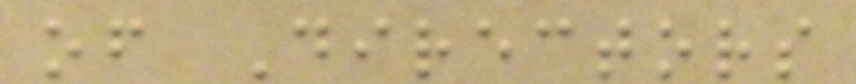of Directors
